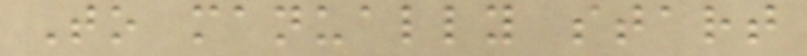To manually start
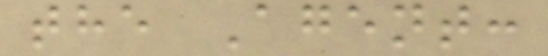the Agent:
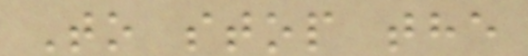To stop the
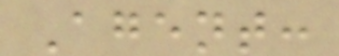Agent:
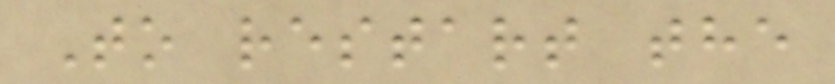To restart the
